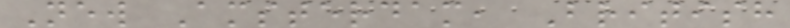New Amsterdam, British
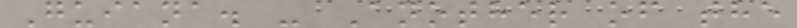Guiana. - Another of the
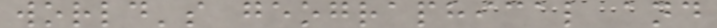world's geographical and
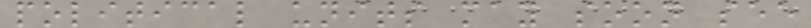political units may soon see
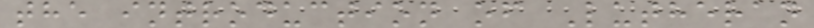the introduction of Lutheran
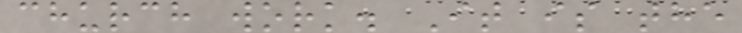church work. It is the
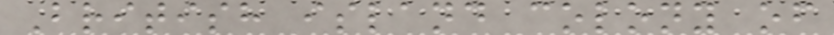British island colony of
